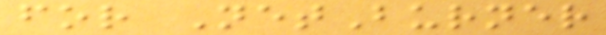for NetBurner
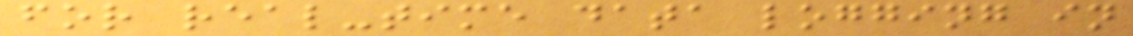for real-time data logging in
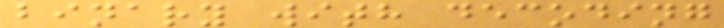binary with decoding
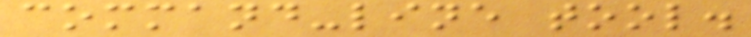command-line tool.
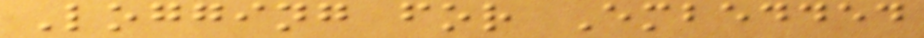Logging for Embedded
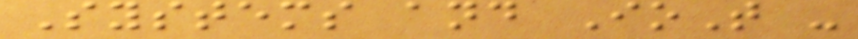Systems and IoT -
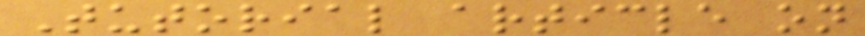Tutorial article on
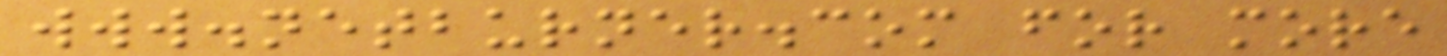www.netburner.com for more
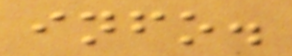info.
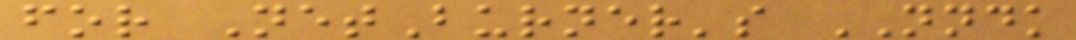for NetBurner's NNDK
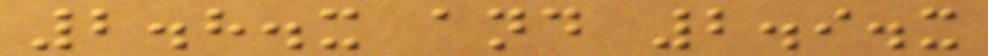2.8.x and 2.9.x
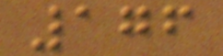176
